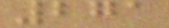271
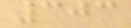303
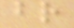br
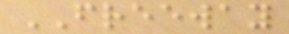FREEWAY
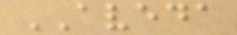AVEDA
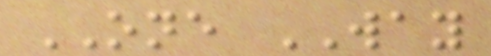ONE WAY
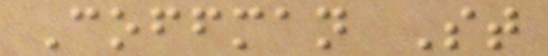Coffman St
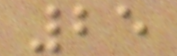25
